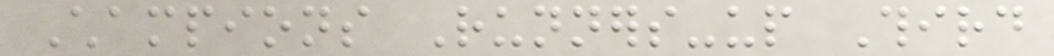Champions Runners-up Third
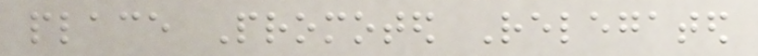place Promoted Relegated
